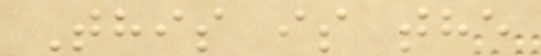This is the
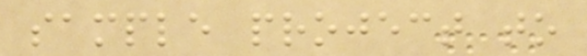sample project to
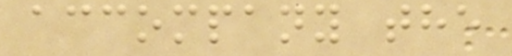accompany the
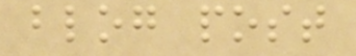blog post
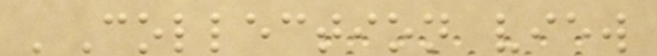'Collection view
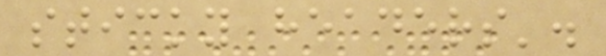sticky headers'.
